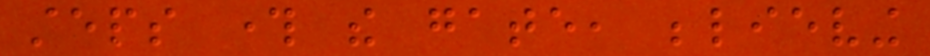steps through the gate, believing
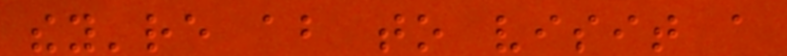they're about to visit a
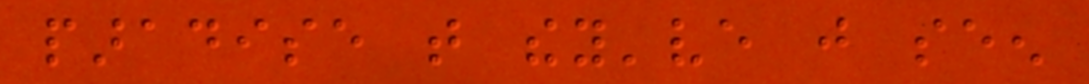paradise that they've just seen
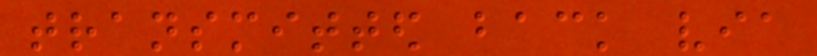transmitted back via
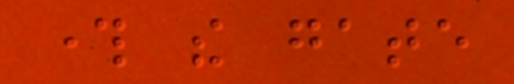through the gate
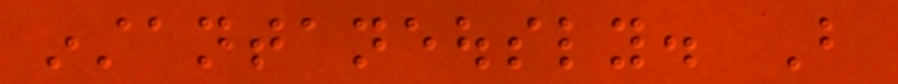instantaneously. But
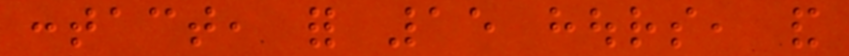contact, for 15 hours, and
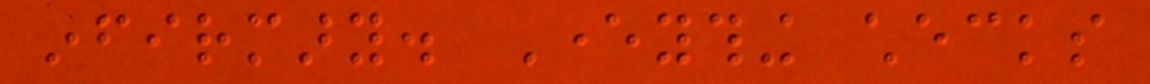infirmary. Everything checks
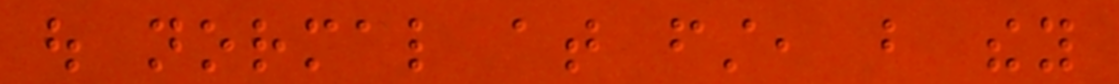out normal at first, but they
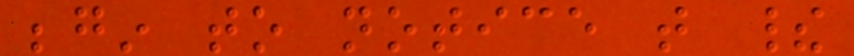begin to notice that their
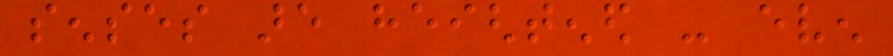senses are heightened - even
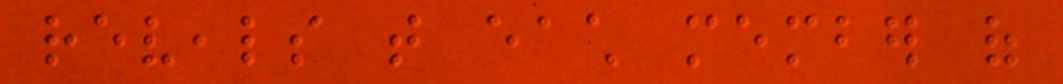reveals that each member of
